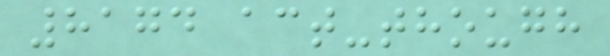8174 act-though
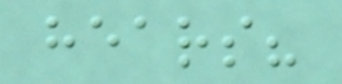hears?
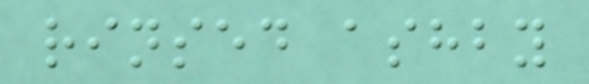rinsed ashby
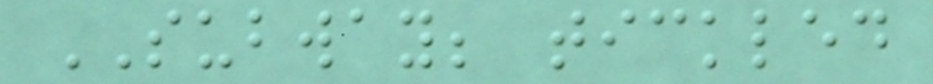SUBWAY; tickled
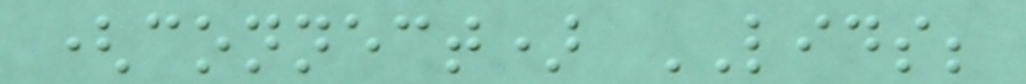(connect) LIDS;
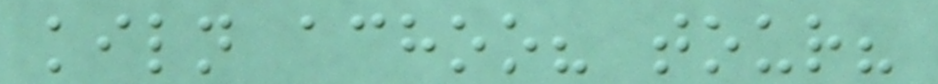kiln achoo? tour?
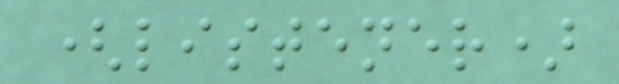(listener)
